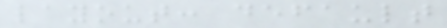layout: default
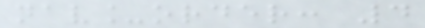nav_order: 4
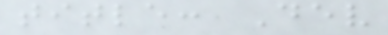title: Dev
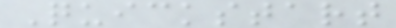Quickstart
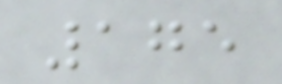175
